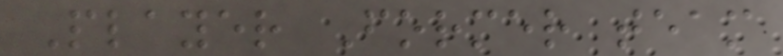Player Former team
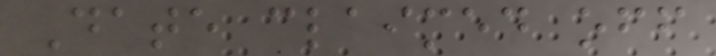Date claimed off
